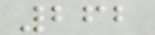262
